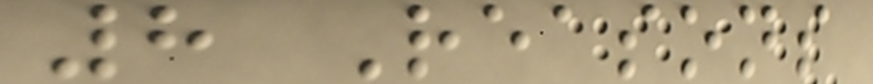8 Reasons
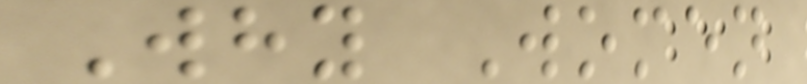Why Women
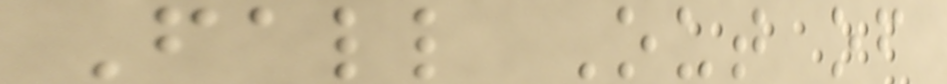Fall Out of
